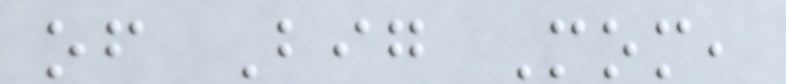of Big Mom,
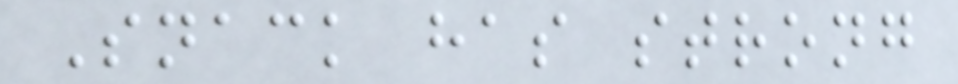Snack has strong
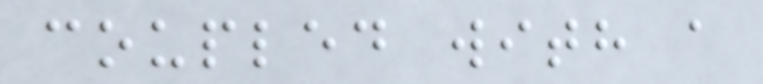coupled with a
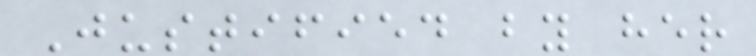Justified by her
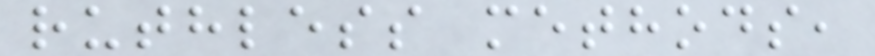ruthless methods,
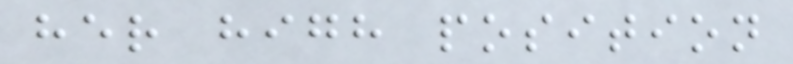her high position
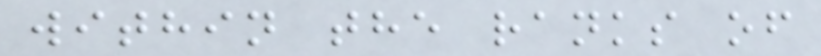within the ranks of
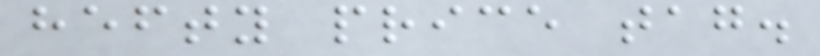hefty price tag.
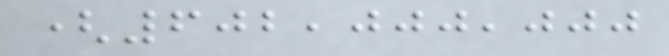(602,000,000
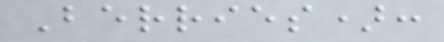Berries):
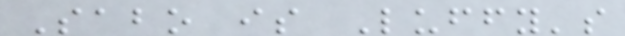Sabo is Luffy's
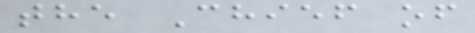the Chief of
